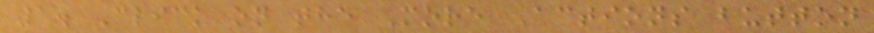1. Click on the More Actions button
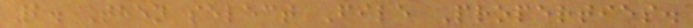2. Then select File Properties.
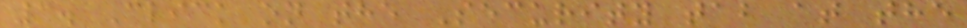3. Click on the Security tab at the
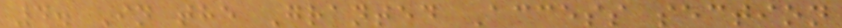4. In the Granted Access section
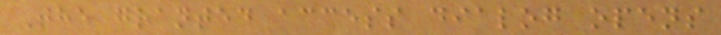The granted access dialog opens
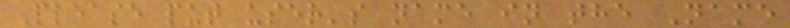Please put user's name in the Name
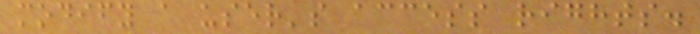modify a user's access rights.
